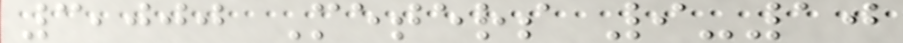3,000 Meters 9-10
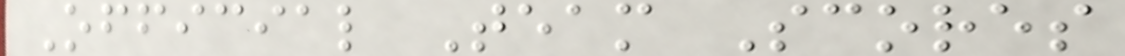Official Team Scores
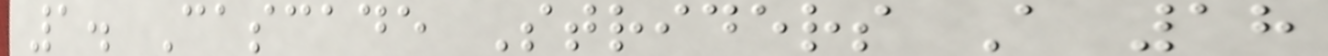1. Cascade Striders A 18
